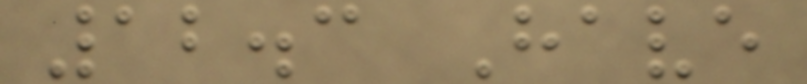12.3 Have
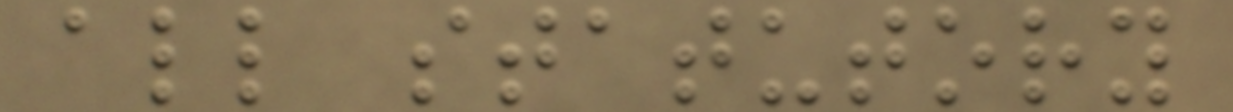all statutory
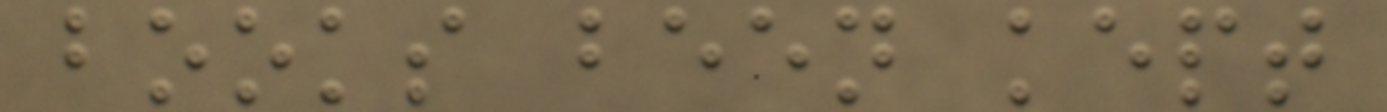books been kept
